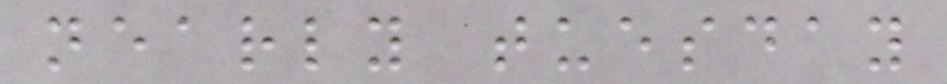nearly tuesday
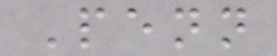Penn
